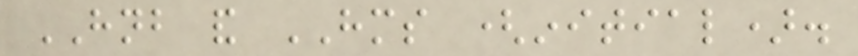HNB and HMS (initial).
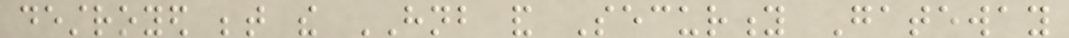destroyed between the HNB and Security Gateway
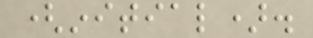(initial).
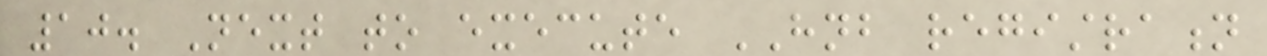10. Next to execute HNB registration
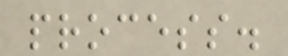process.
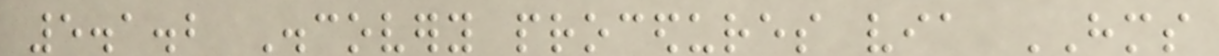5.1.2 Discovery procedures via HMS
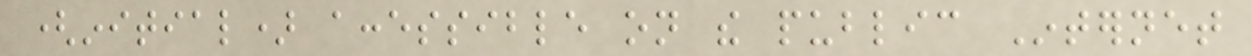(initial) accessible on the public Internet
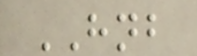HNB
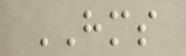HMS
